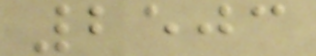2503
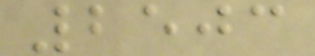2503
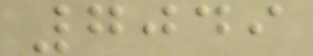7049
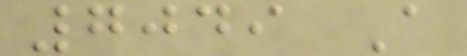7049 A
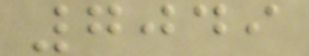7049
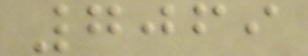7069
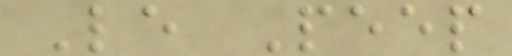Le Peep
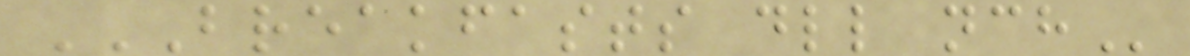BREAKFASTS DLL NCH
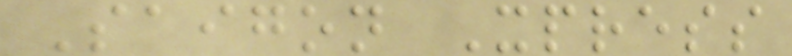Saigon Xpress
